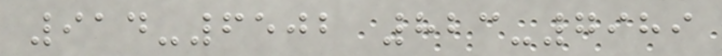914-6502 823-7989
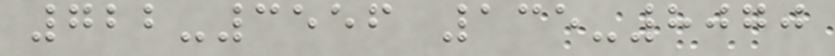722-3556 135-8070
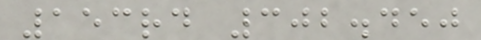153rd 302.450
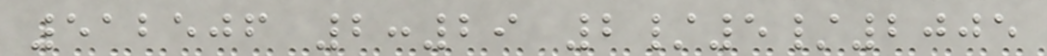512506 2:29 2/5/2005
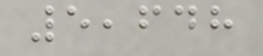5,648
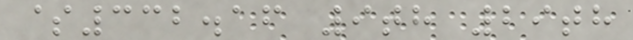$332.16 9th 29th
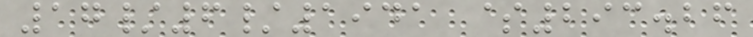17/6/1941 $293.26
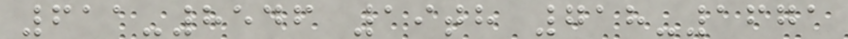611-8546 19th 718-1671
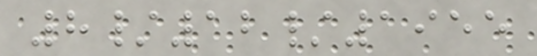8/12/1955
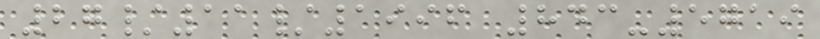27/11/1996 843-5719
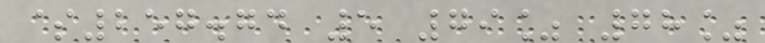$257.74 5 79% 78%
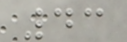43
